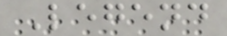Legend
